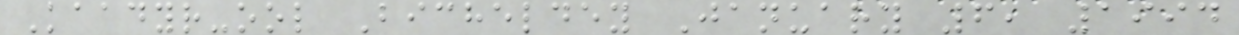Kaadyr-ool Bicheldey January 6, 1994
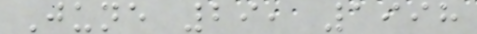June 29, 1998
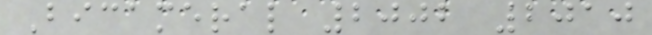Bicameral 2002 2010
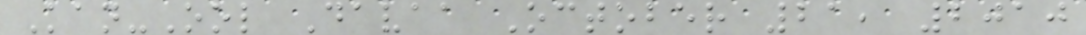Kan-Ool Davaa October 21, 2010
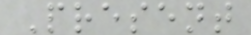Present
